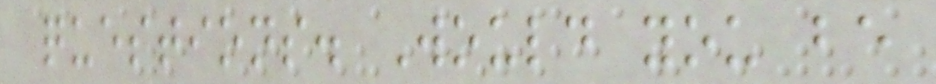questions. Would you be
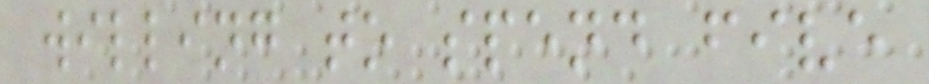willing to spend five
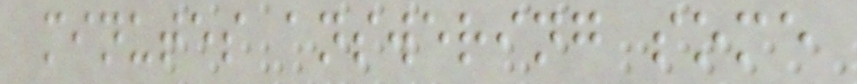minutes answering some
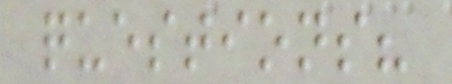questions?
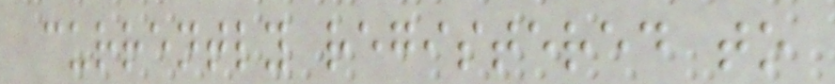currently registered to
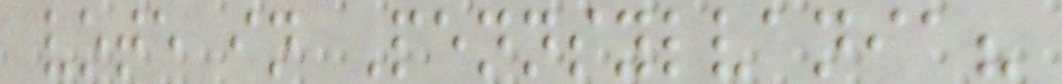vote in Pennsylvania?
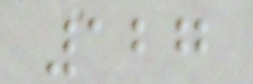127
